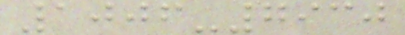1006-7930
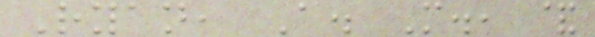Ryan, A. M., &
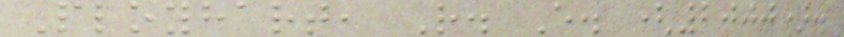Ployhart, R. E. (2000).
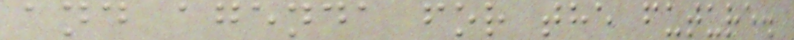and agenda for the future.
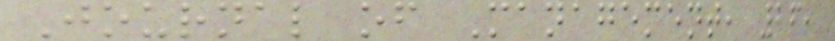Journal of Management, 26,
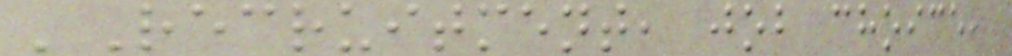'Recruitment, job choice,
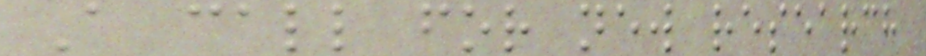A call for new research
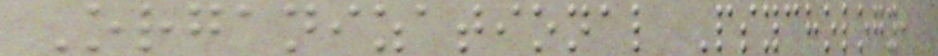Organizational Psychology,
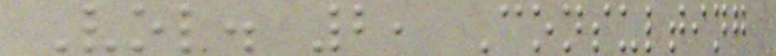Vol. 2, Consulting
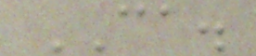CA.
